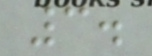3.
